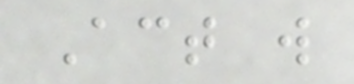Act will
